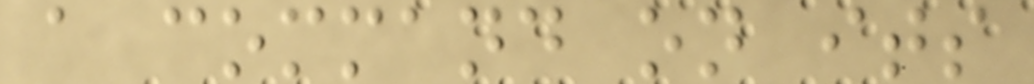a command on its
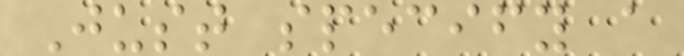Just specify a
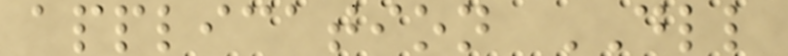application DLL
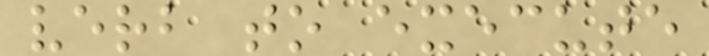verb to execute
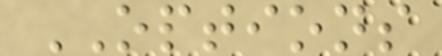OPTIONS
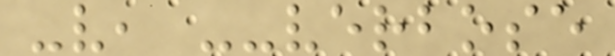-v, --verbose
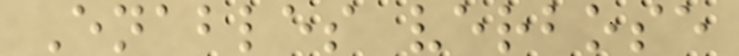Enables verbose
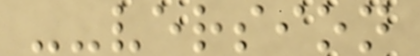--version
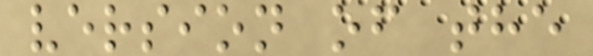version of the
